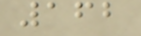162
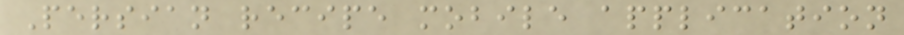Persian recipe mobile application
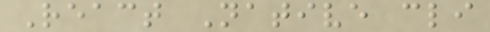React Native cli
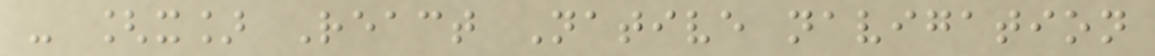- [x] React Native navigation
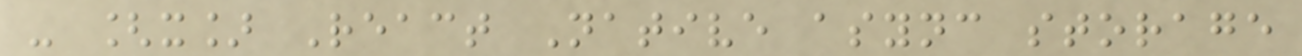- [x] React Native async storage
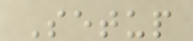Setup
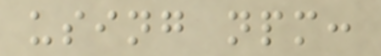using npm:
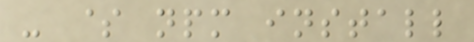- $ npm install
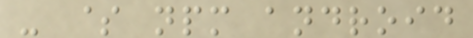- $ npm android
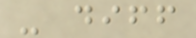- diff
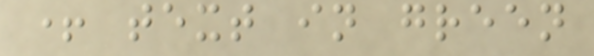+ text in green
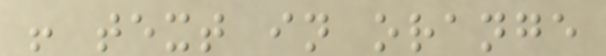! text in orange
